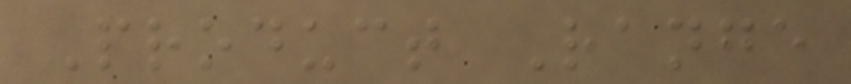Product Range
